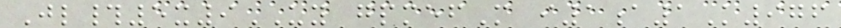Jl#5x9UY gpmefM i1a1K976
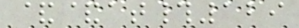&&at#129
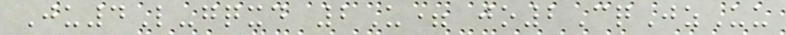Ju4L-gqxd 2U= jo2CqJzUu
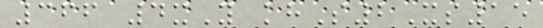366 4xY khS2Xs15
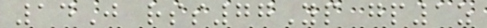14J rss77Yp gp1z
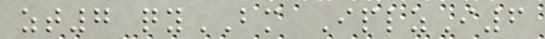zt7 qyBM IplzI6
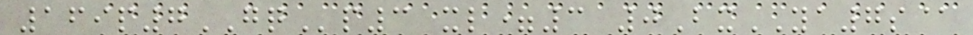169p7GQp3 xl=3 0BxYA7s@
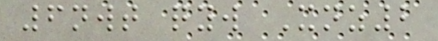6nwt qyw Xnz2
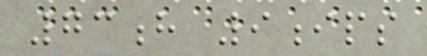73h 9ips
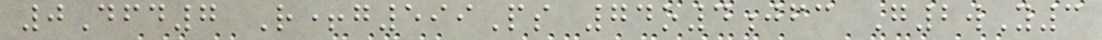0Dfd7 R+g599Ps 74o4jfc G2wY3
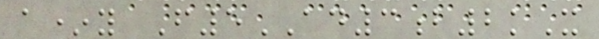a*y F5AD3b2kX
